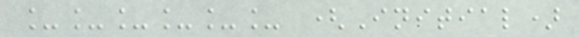______ (Initial)
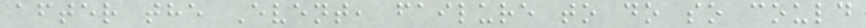after the Event, failure to do so could
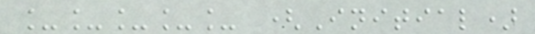_____ (Initial)
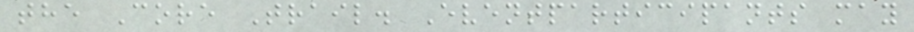the Core Trail. Eventparticipants may
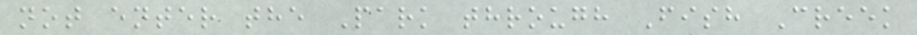not enter the Park through Fish Creek
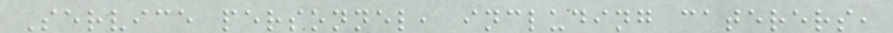Service personnel, including caterers,
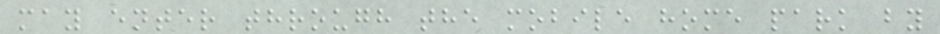may enter through the mobile home park by
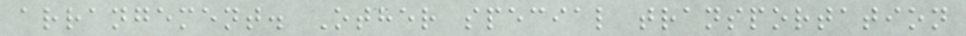arrangement. Other special transportation
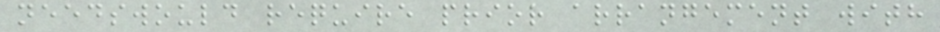needswould require prior arrangement with
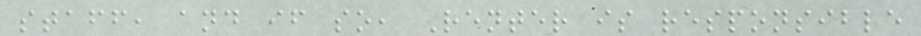staff, and if so, Renter is responsible
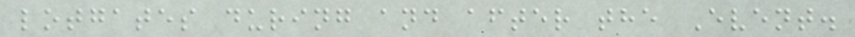lotgates during and after the Event.
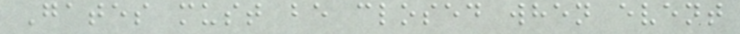Gates must be closed when event
